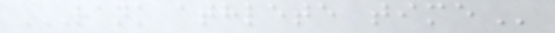RANK ATHLETE TIME
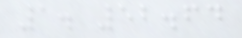1. 52.64
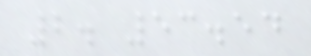2. 53.54
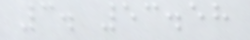3. 53.58
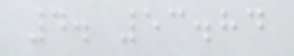4. 53.84
